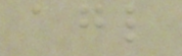agl
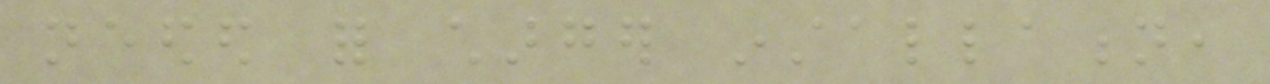needed for charger installation,
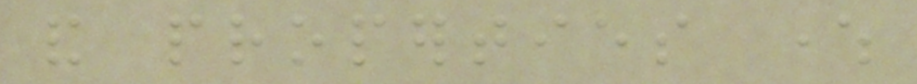and properties where
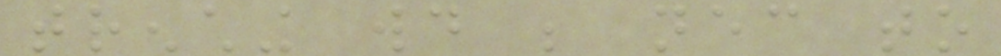trenching would be necessary to
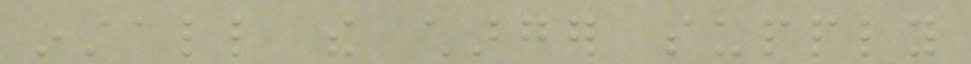install the charger supply
